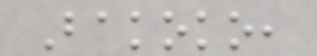Bakoko,
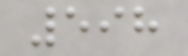598
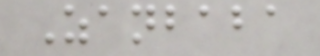Zanbaba
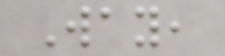Way,
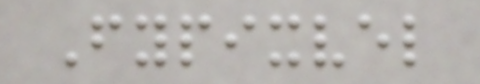Fypixvel
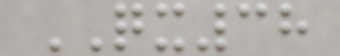QX38
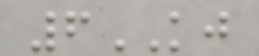6KJ
